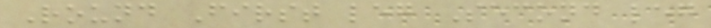Round First leg Second leg
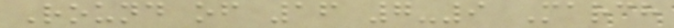Round of 16 7-9 March
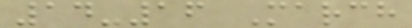14-16 March
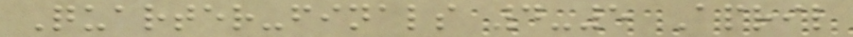Quarter-finals 4-5 April
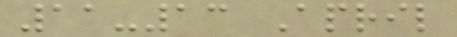11-13 April
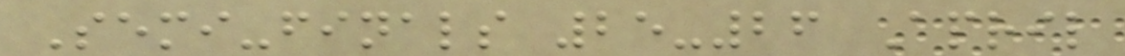Semi-finals 25-26 April
